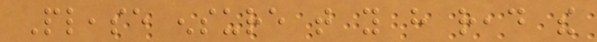Please ensure that you have read the
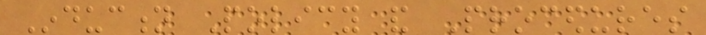Induction Policy and Procedures
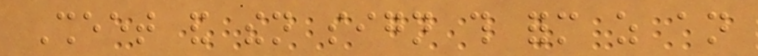Sheet and then sign this form as an
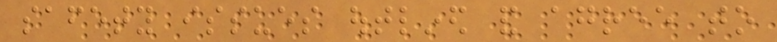safety issues outlined and agree to
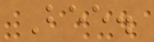Bee.
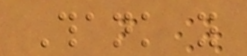Thank you
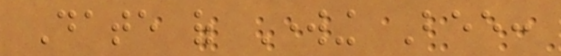Date of Working Bee:
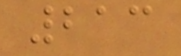213
